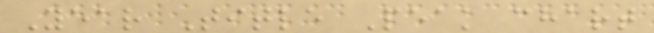Year Title Peak chart
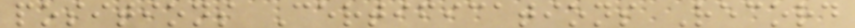positions Certifications Record
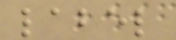label
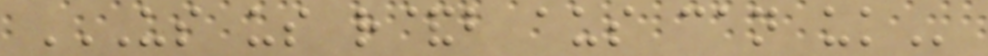US US R&B AUS CAN UK
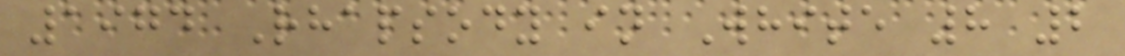1974 Rhapsody in White 8 2
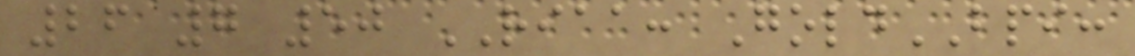26 7 50 RIAA: GoldBPI:
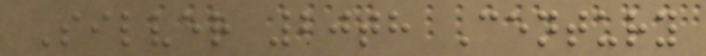Silver 20th Century
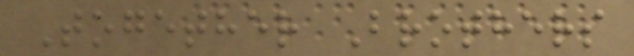Together Brothers
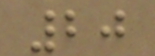20
